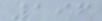196
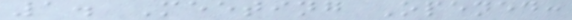1. Meeting Opened:
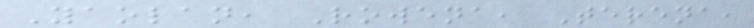Yaolan, Rowena, Terena,
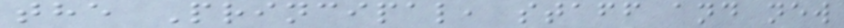the Principal, staff and new
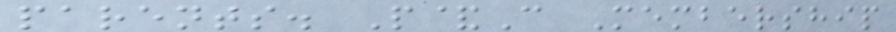parents. P&C Membership
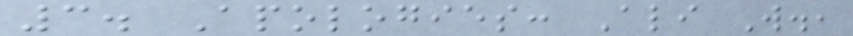3. Apologies: Ali W.,
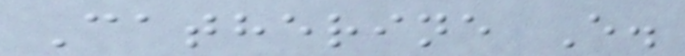Catherine E.
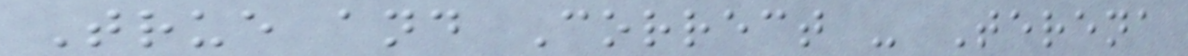True and Correct - Terena
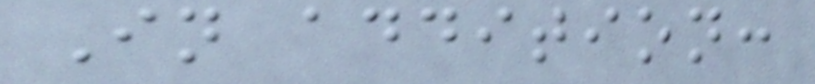In addition:
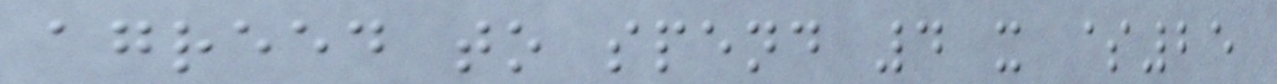agreed to spend 4 x $25
